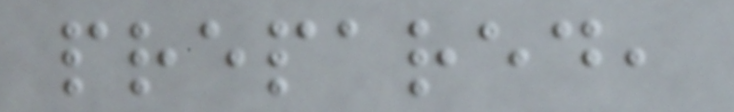prepared,
